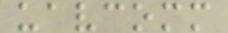uavcomm
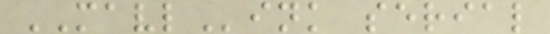MAVLink serial
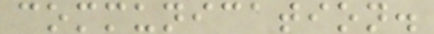communication.
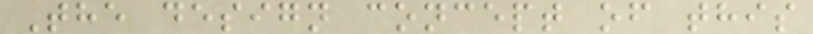The design concept of this
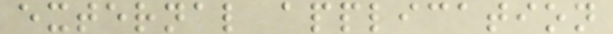external application
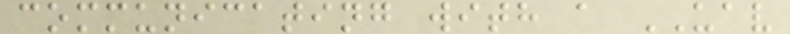communicating with a UAV
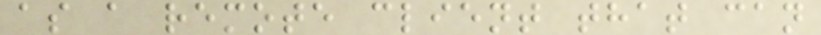as a remote client that can
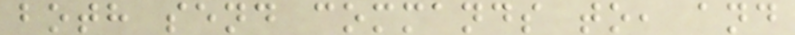both send commands to, and
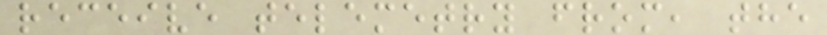receive telemetry from, the
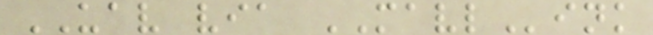UAV via MAVLink
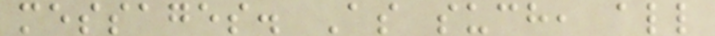messages. As such, all
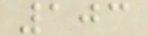103
